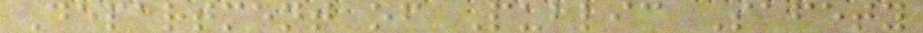Department of Public Safety
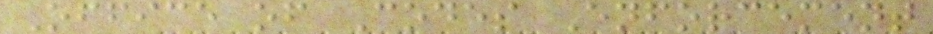Office of Codes Enforcement
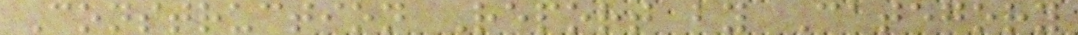Construction Report by Category
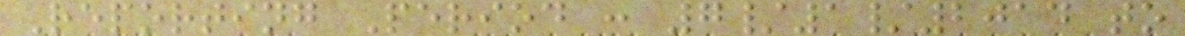Reporting Period : 7/1/2014 to
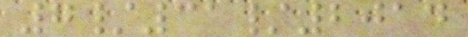7/31/2014
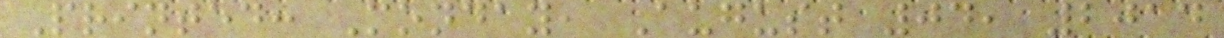Printed: Monday, August 04, 2014
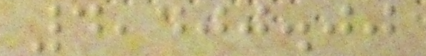4,400.00
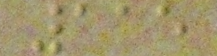115
